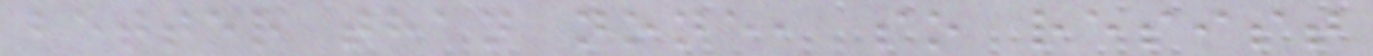better than none, so resist
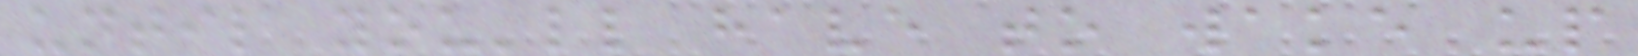until you'll have to wake up
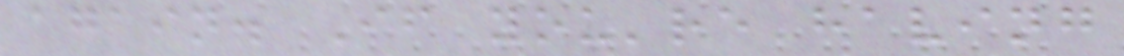again. If you're having
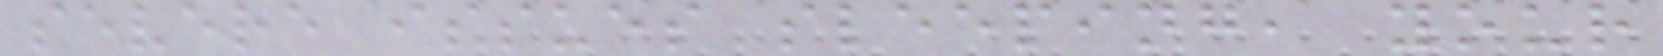severe issues sleeping, your
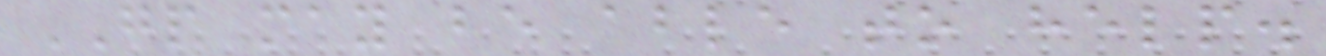GP may be able to help.
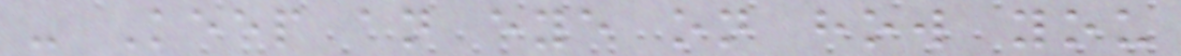- Keep an eye on how you
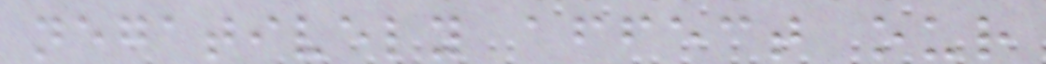negatively affect our
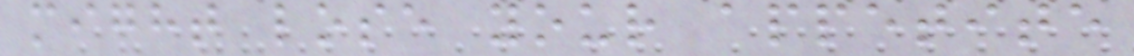might lose your appetite
